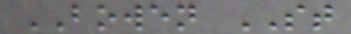BOWEN ST
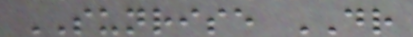SUNRISE DR
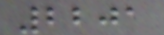2201
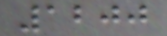1200
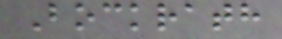Bockrath
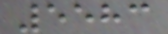5583
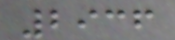2936
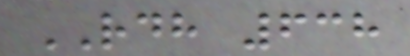RDH 638
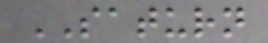SATURN
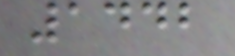1442
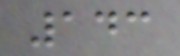143
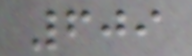609
